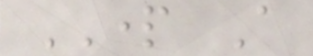PART A
